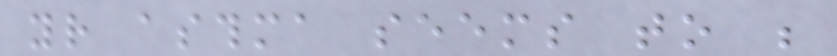your asthma seems to be
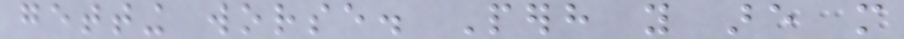getting worse. Perhaps you are more
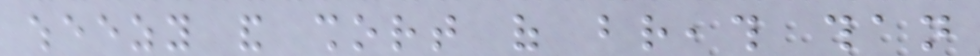wheezy and short of breath than
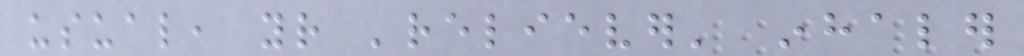usual, your 'reliever' inhaler
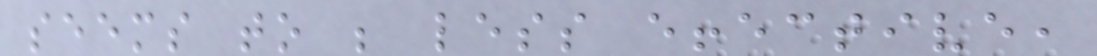seems to be less effective,
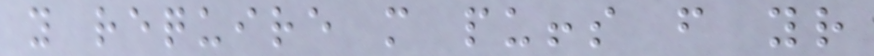you require more puffs from your
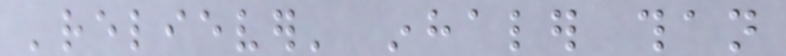'reliever' inhaler than
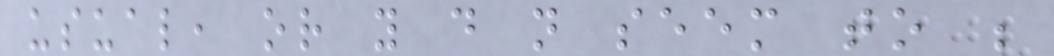usual, or you do not seem to be
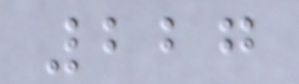227
